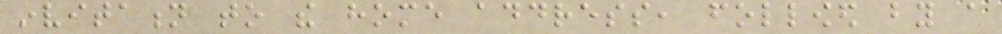invitation to the home address, followed by a
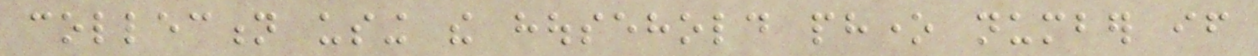collection using the household phone number if
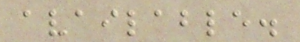available.
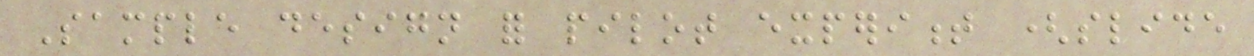Sample design for pilot experiment (slide
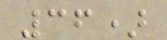36)
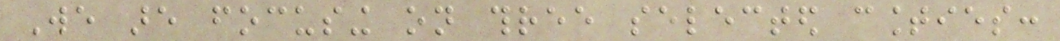We are focusing on three selected counties:
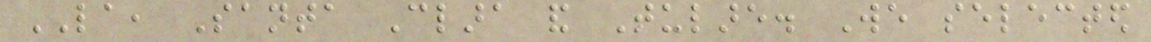LA, Santa Clara and Tulare. We selected
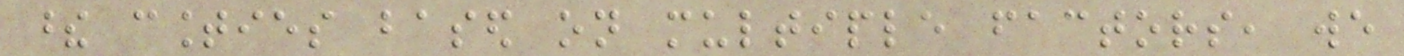these counties based on multiple factors, we
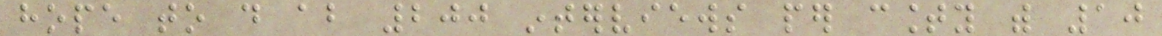hope to do about 200 interviews per county with 10
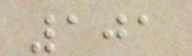101
